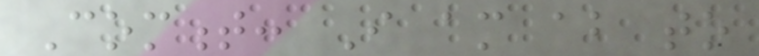Comment: I am about to
